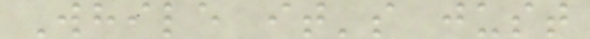While it's just
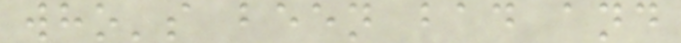who's been bad and
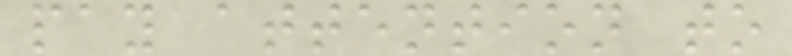pay attention to
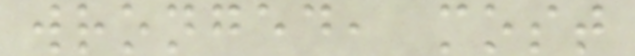wronged, most
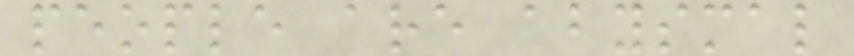people are abysmal
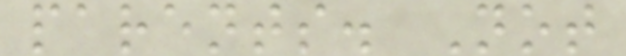parents. Not
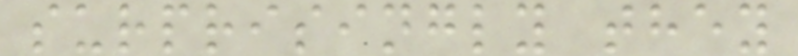surprisingly they
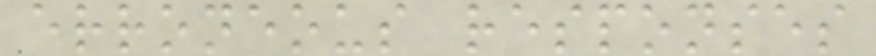erroneous responses
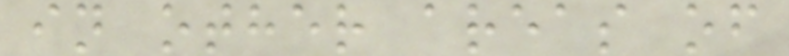in other areas of
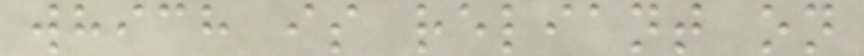which is reliant on
